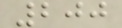200
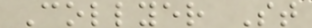Collyer St
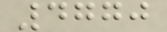4770
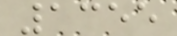1355
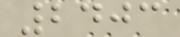2403
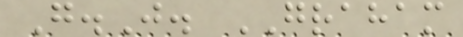G.J. GRAHAM
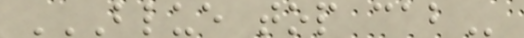BLUE TOP CAB
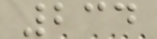234
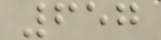657
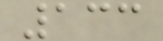133
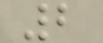2
